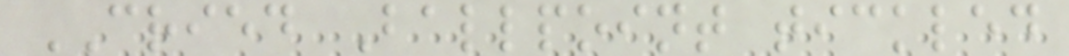CRIED Ballpoint tickled
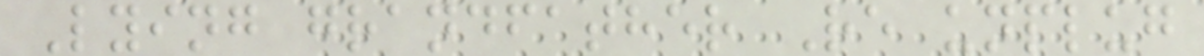Lying grandfather Re unplug
